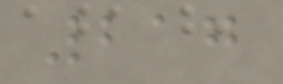217
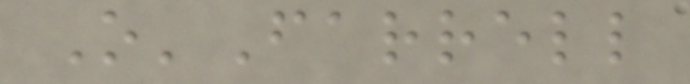O'Farrell
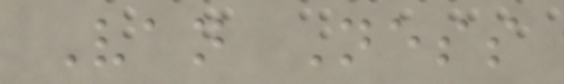Van Ness
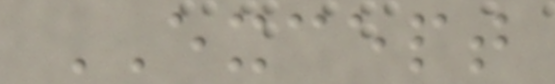EXCEPT
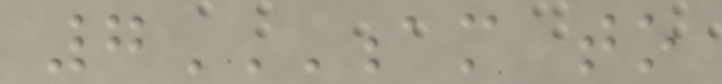7AM TO
